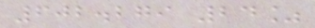602.279 24%
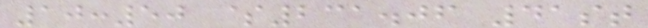10:50 $231.06 41st
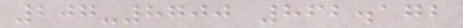207-8700 862.172
